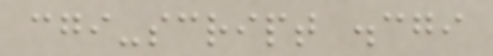cgi-script .cgi
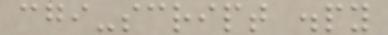cgi-script .py
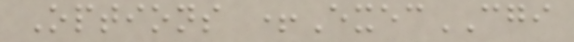Options +ExecCGI
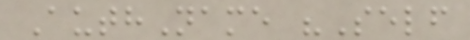AuthName "Self
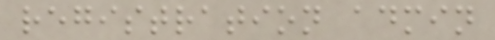registration admin
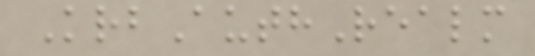KrbAuthRealm
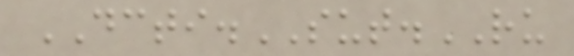DCTI.SUT.RU
